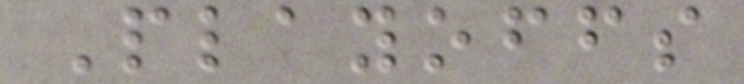Playoffs
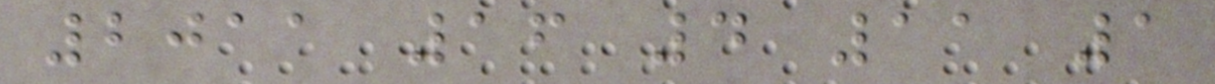2011 16 4 11 1
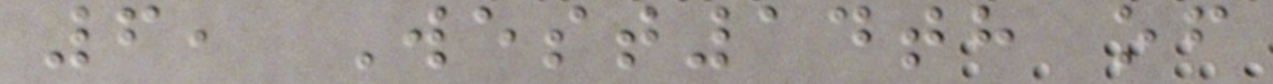6, West14th of
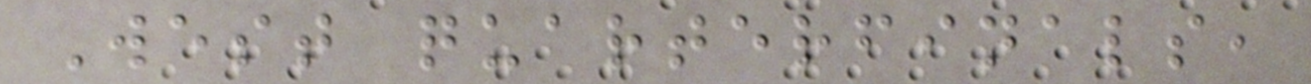West quarterfinals,
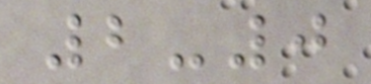2-0
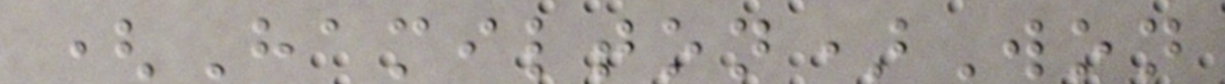(Hamilton)Won
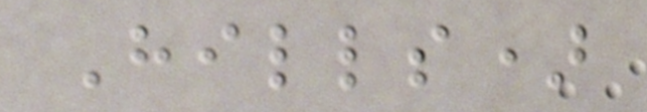Hills)
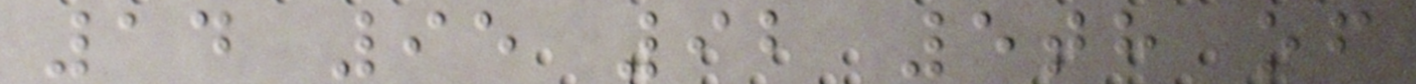14 95 92 5th of
